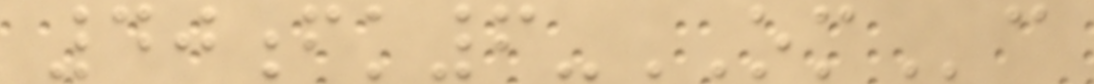40fk6-OMc
